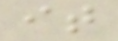it
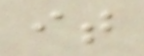it
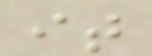it
